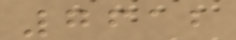7612
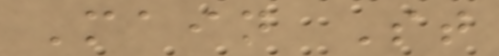Main St
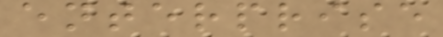enterprise
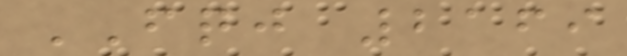FQJ 2169
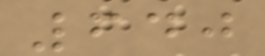640
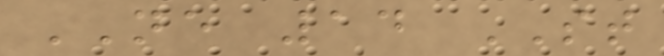NE 14 ST
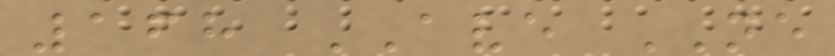168 AVE NE
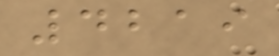4219
